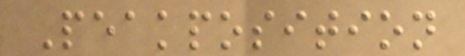Peakposition
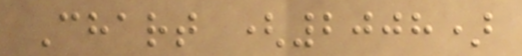Chart (2008)
